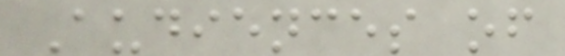Audiences of
